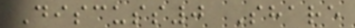Discuss0 Share
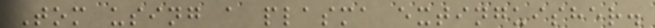Tom using a plasma extinguisher.
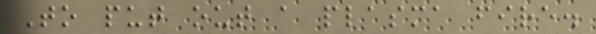To put out a plasma fire.
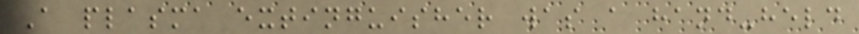A plasma extinguisher was a hand-held
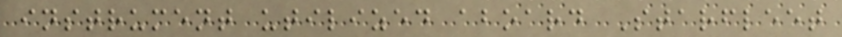instrument utilized aboard Starfleet
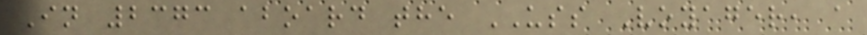In 2373 aboard the USS Voyager, a
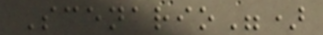Scenario")
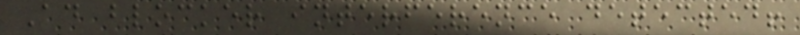Ad blocker interference detected!
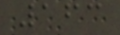163
